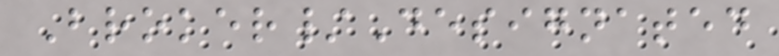Broker/Designated
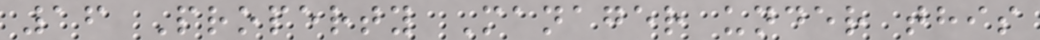16 Property Manager under this
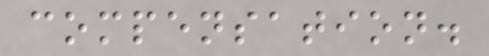compensation.
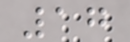17
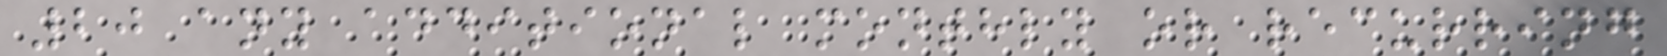20 any additional monthly or recurring
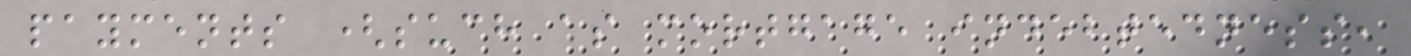payments (such as mortgage indebtedness,
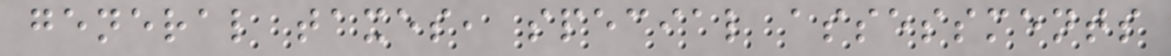general taxes, special assessments
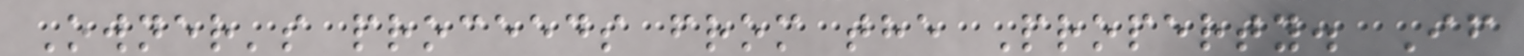Owner's proceeds from the Property. If
